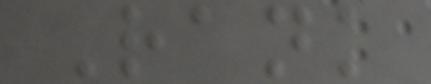Rank
